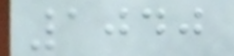1040
